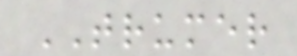TRUMER
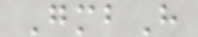GmbH
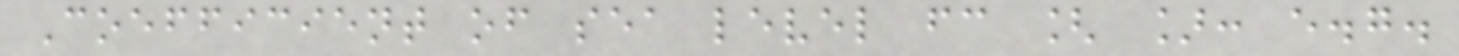Coefficient of sea level fc [ ]: e.g.
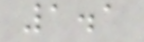1.1
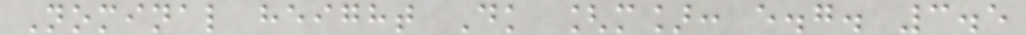Nominal height Dk [m]: e.g. 3.5
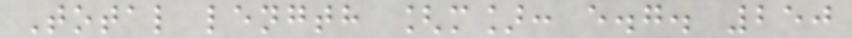Total length [m]: e.g. 250
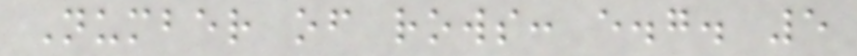Number of rows: e.g. 5
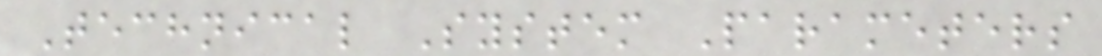Technical System Parameters
